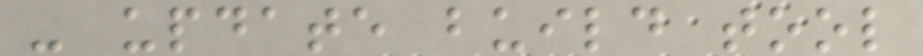- update build tool
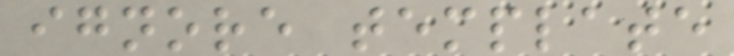ignore template
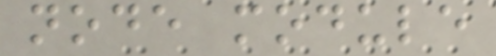node module
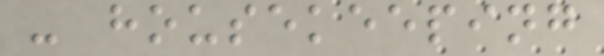- housekeeping
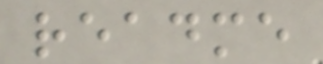readme
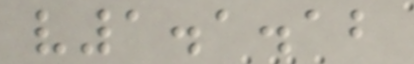v1.1.12
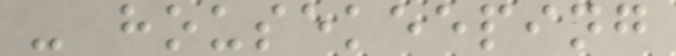- housekeeping
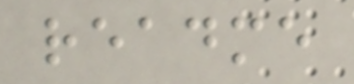readme
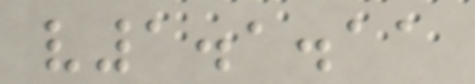v1.1.11
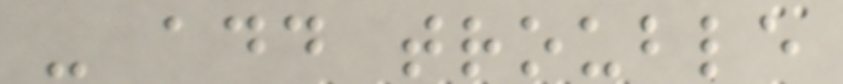- add trouble
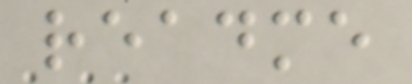readme
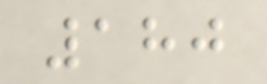180
